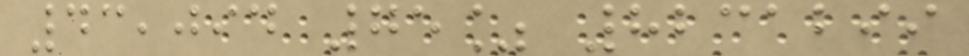43,094 75% 8231299
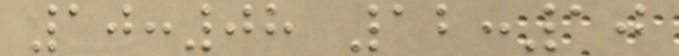10:08 12:10
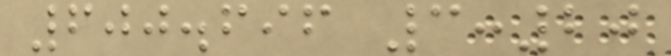600.696 3:20
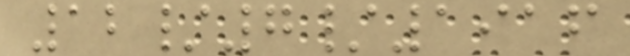12/7/1916
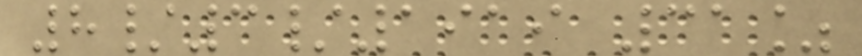8/3/1919 31%
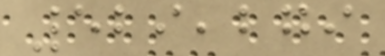529,279
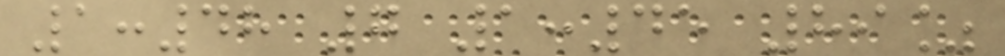1:48 7 1:45 89%
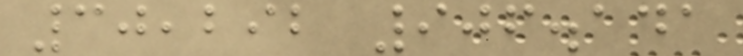30,292 906.141
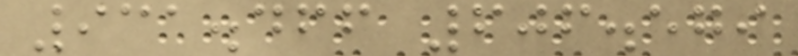931.466 606.579
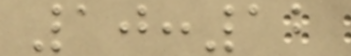10:12
